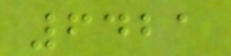6421
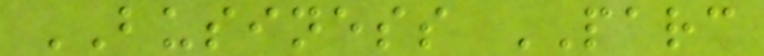BUSINESS PARC
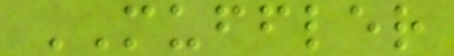MUFFLER
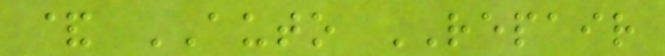& AUTO REPAIR
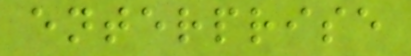enterprise
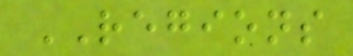REGIONS
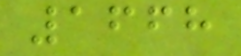1668
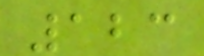123
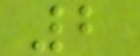2
